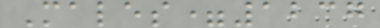Males=1237
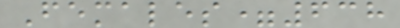Females=638
